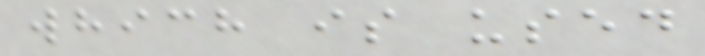which is used
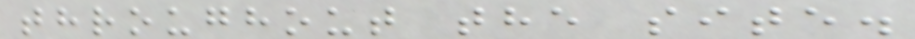throughout the site.
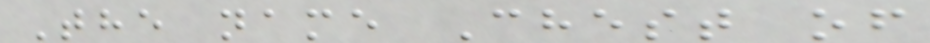The name Chest of
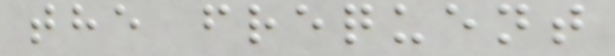the frequent
